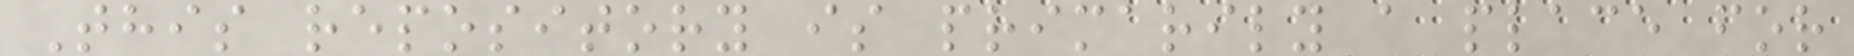This repository is primarily a place for
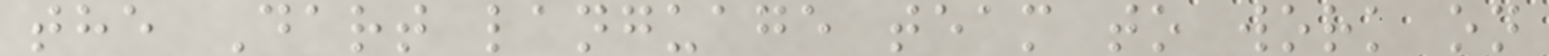the Dart language team to work on
